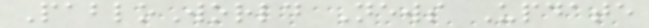PabloWorld News Update
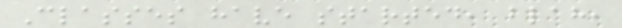Classes have started, blah,
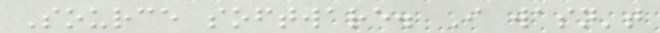Source software. I wasn't
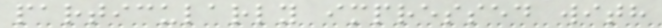particularly impressed with
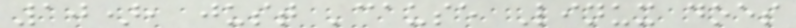10), just 'cause Linux does
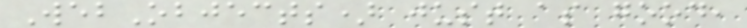WebObjects) just as good,
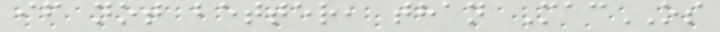if not better, than MacOS
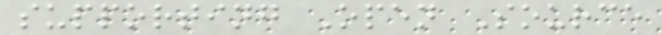supporting Open Source
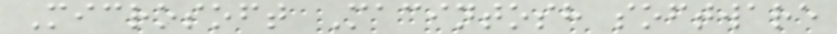Microsoft Macintosh software
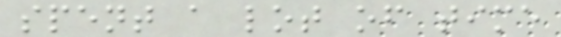spent a lot of time
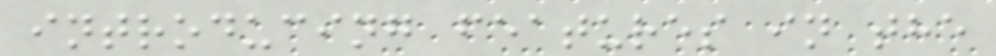introducing features in the
